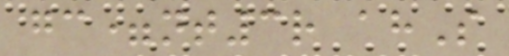gc=nt3r ahS
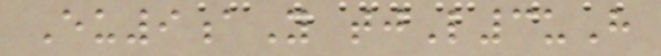Eu9aY tjL3uH
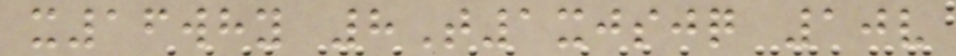x16why 8T1xjsjq 10v
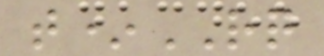t*RQ
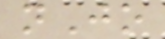nJo
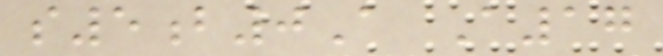s5b0A A17
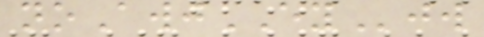noAwjEYjw
